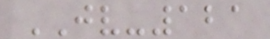JV-121
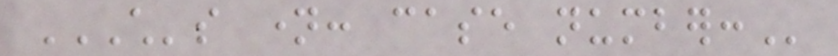CHILD'S NAME: CASE NUMBER:
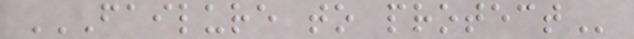FAILURE TO PROTECT
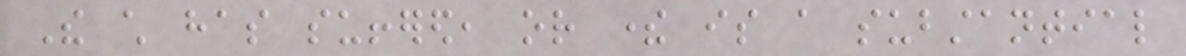The child has suffered, or there is a substantial
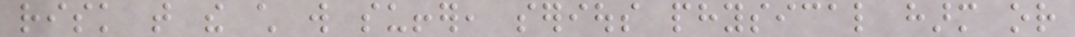risk that the child will suffer, serious physical harm or
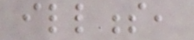illness,
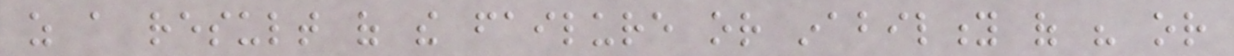as a result of the failure or inability of his or
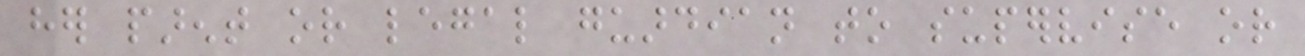her parent or legal guardian to supervise or
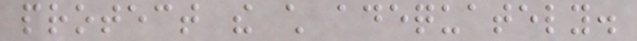protect the child adequately.
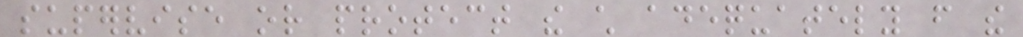supervise or protect the child adequately from the
